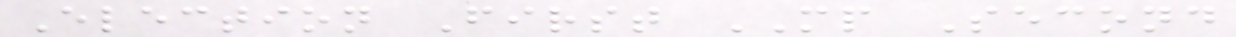Election First MP Second
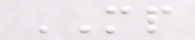MP
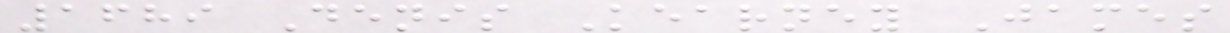1689 Denis Kearney James
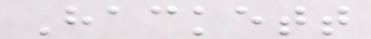Hackett
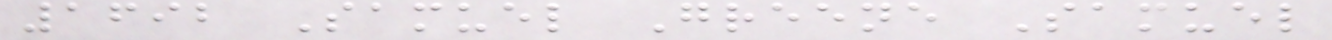1692 Samuel Greene Samuel
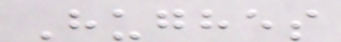Hughes
